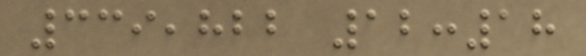339,822 12:18
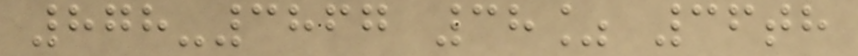878-3867 38% 36th
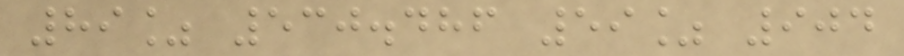89% 530.486 59% 904
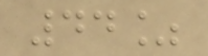44%
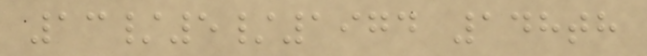13/5/1974 148th
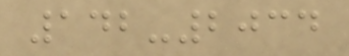142-2034
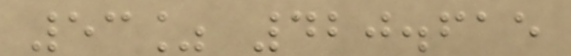53% 420.615
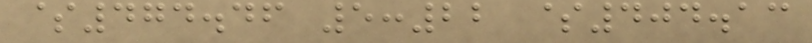$474.46 5:22 $404.13
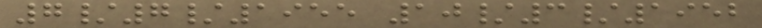7/7/1955 10/3/1952
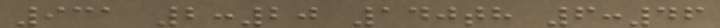931 2:20 140th 6:46
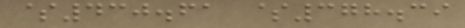$430.61 $378.39
